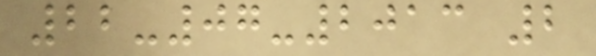22-07-2013 2
